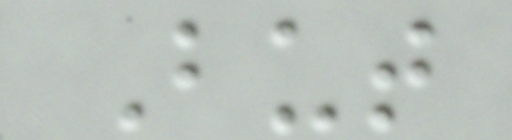But
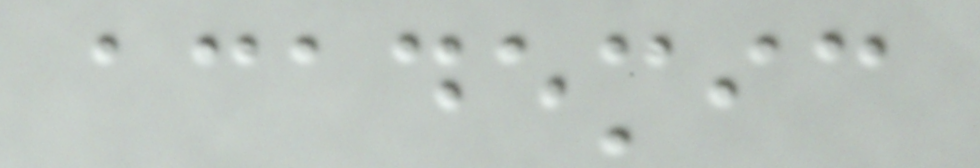academic
